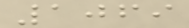1069
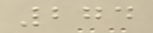274
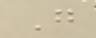G
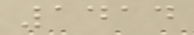1414
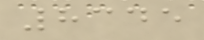8345
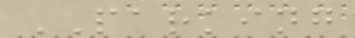PARKING
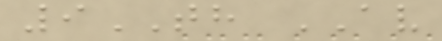9TH AV
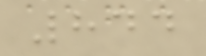844
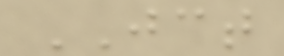JCT
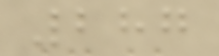287
